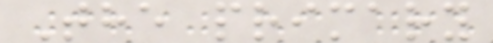The primary
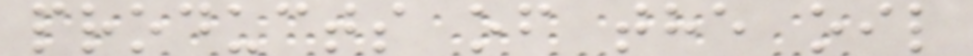products of the oil
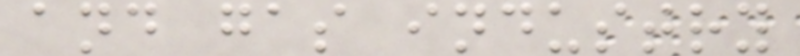and gas industry
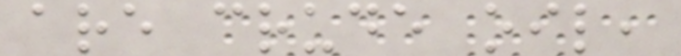are crude oil,
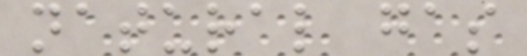natural gas
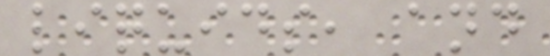liquids, and
